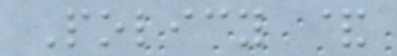Policy &
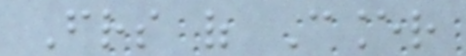Friends of Cancer
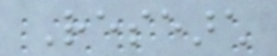Research
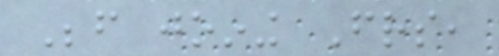Before joining Friends,
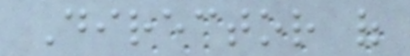Director of
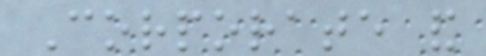Corporate and
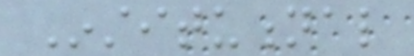Institutional
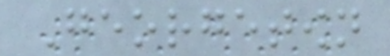Georgetown
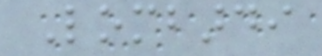Lombardi
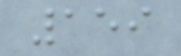159
